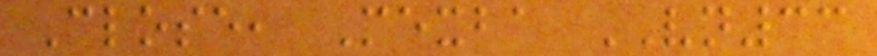Close, Mexba VN33
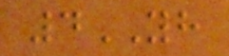4YH
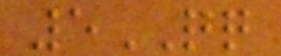5QQ
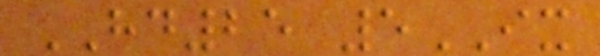HD25 5IX
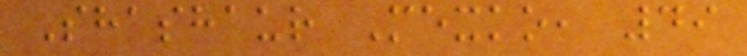Shashaur Mexko, 49
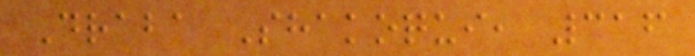Draba Shakoqui, 316
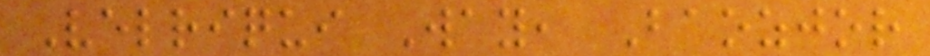Velriqui Way, Baozjor
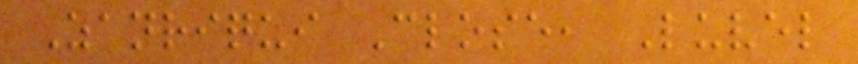Zanriqui Close, Luvel
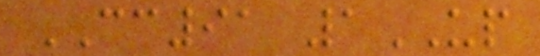CC91 1UP
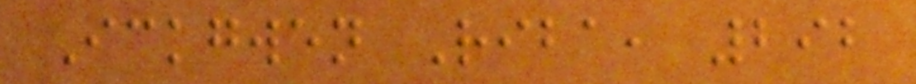Ickgwen Riba, 292
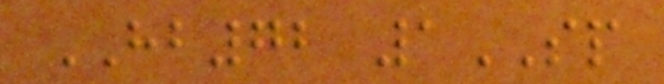HB72 1SP
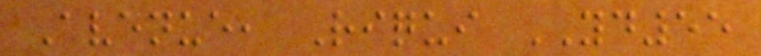Avenue, Riqui YD55
